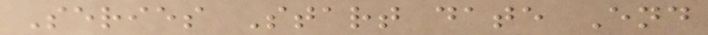Series Start date End
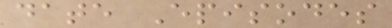date Episodes
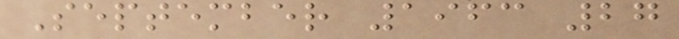September 1963 27
